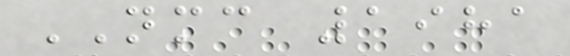NMC 1981
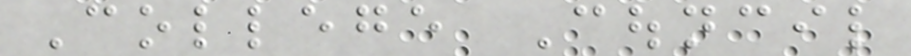College Council
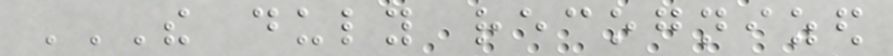THE DULY RECOGNIZED
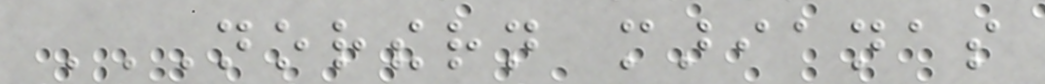NORTHERN MARIANAS
